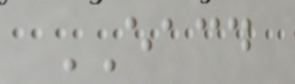EACD
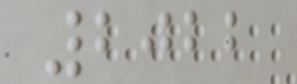2022
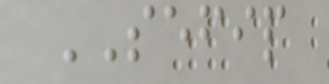SEFIP
